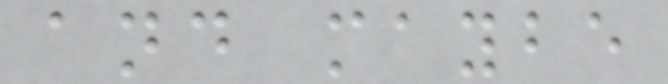and maybe
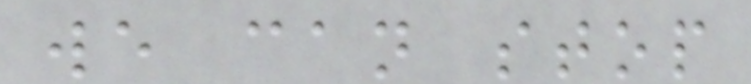we can stop
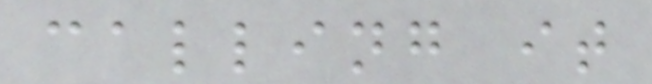calling it
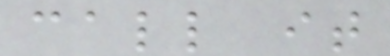call it
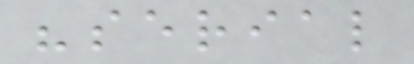"serial
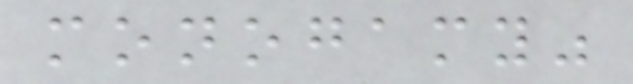monogamy"
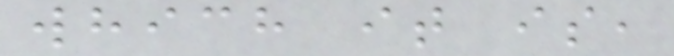which it is,
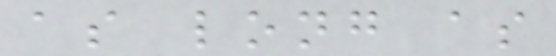as long as
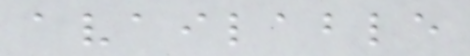available
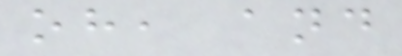oh, and
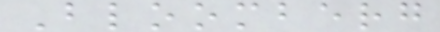Bloomberg
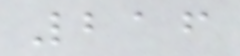216
